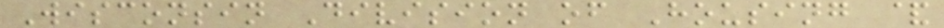Wisconsin Division of Housing &
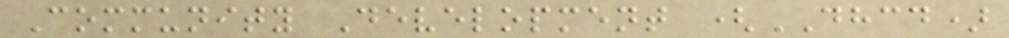Community Development (DHCD)
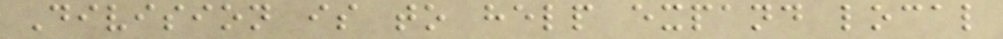Division is to help expand local
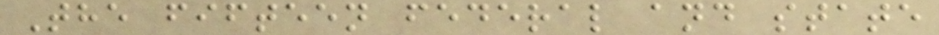The fifteen federal and state
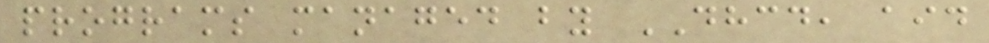programs managed by DHCD, aid
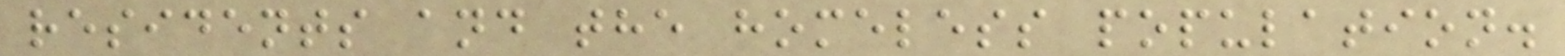residents and the homeless population.
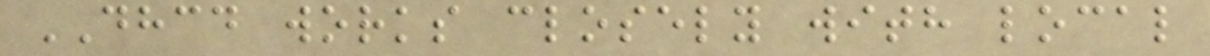DHCD works closely with local
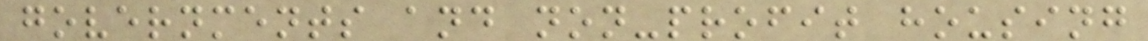governments and non-profit housing
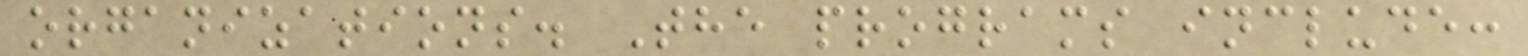organizations. The programs include:
